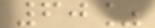60%
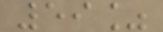59%
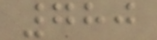780
